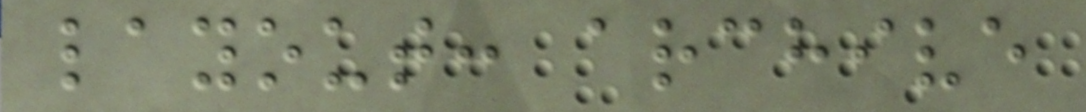layout: archive
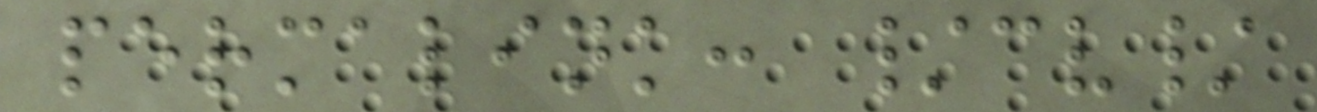permalink: /cv/
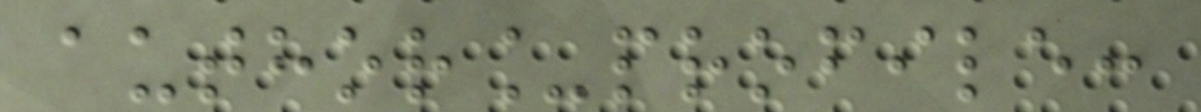author_profile:
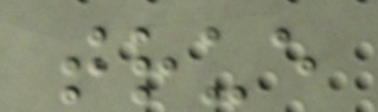true
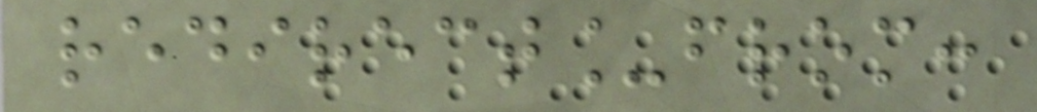redirect_from:
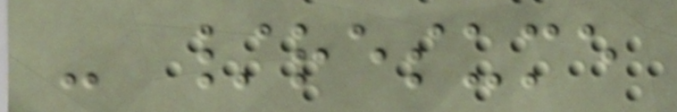- /resume
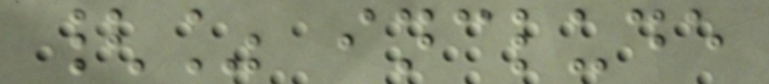{% include
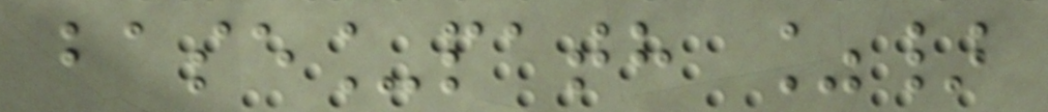base_path %}
